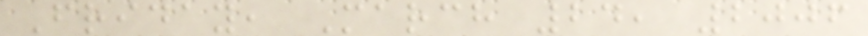Friday, March 24, 2006
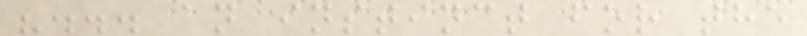"... an instinct for the
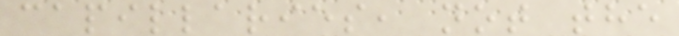capillaries, not the
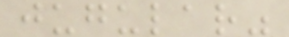jugular"
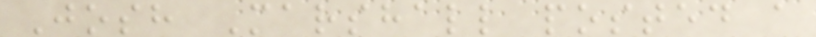Josh Marshall posted a
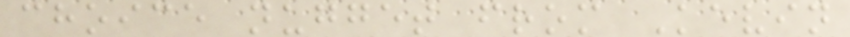choice nugget from Kevin
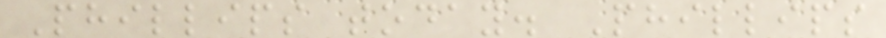Phillips today. Phillips
